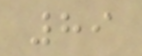89
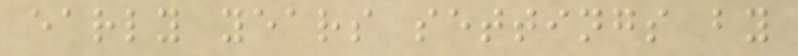early years settings by
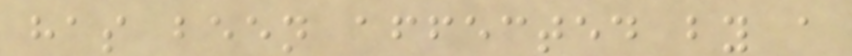has been affected by a
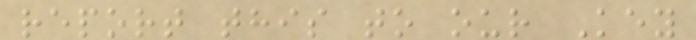report this to our Key
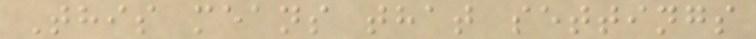This means that settings
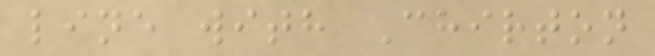line with Chirton
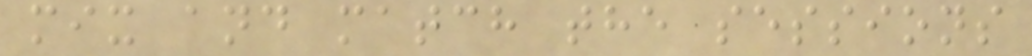mix and match the sessions
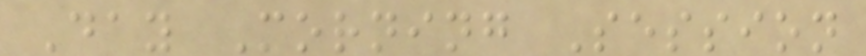Day Morning Session
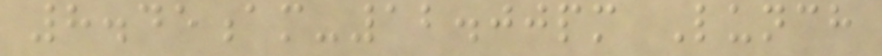8.45am-12.00pm Lunch
